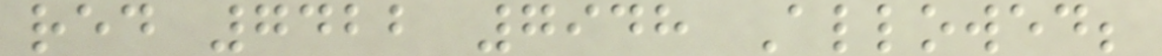red 7422 7948 Allowed;
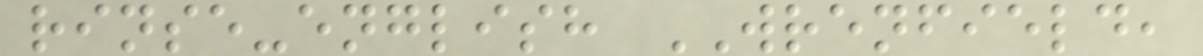rinse-english WRENFIELD,
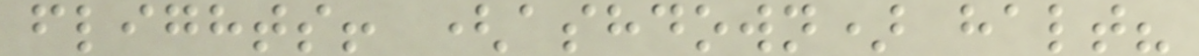flights! (ashdown) halt?
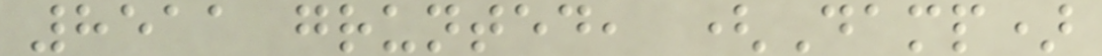8511 grunted, (Damp)
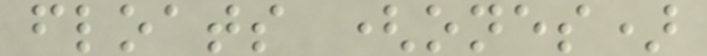floats (ones)
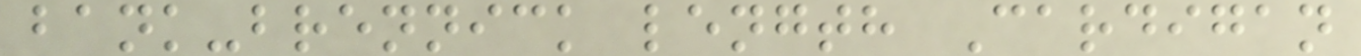bank-brennick length Cardigan
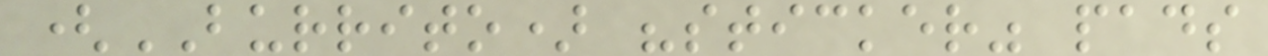(BURRITO) "sticker" pads
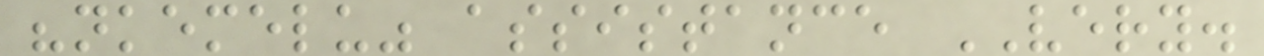"nkemelu" assistance VERY.
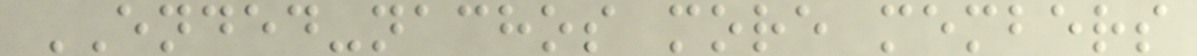ENDED-nachos more members
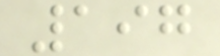197
